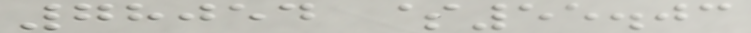78054 $55.03
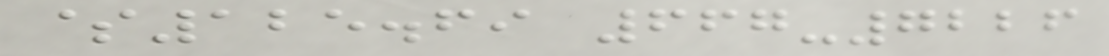$125.69 667-7226
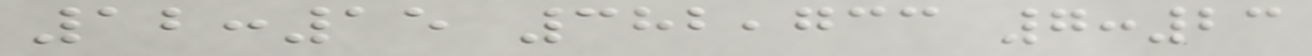12:15 382,733 7:23
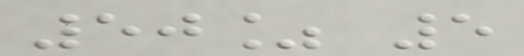50% 5
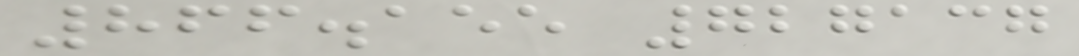866.155 727137
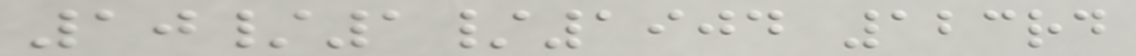10/1/1904 123rd
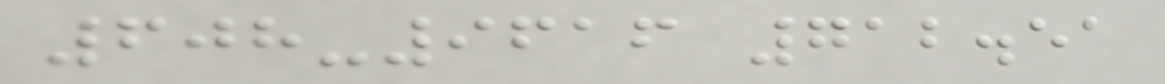608-9616 712.51
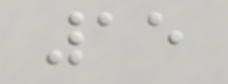15
